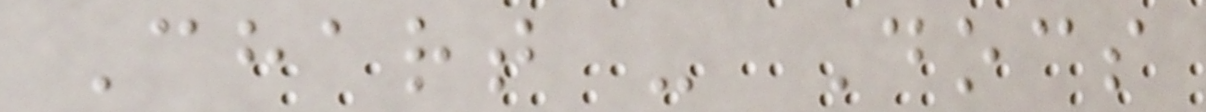Chart - Docs
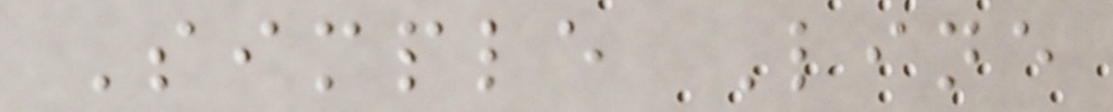Simple Line
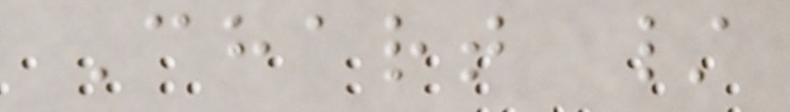Chart /
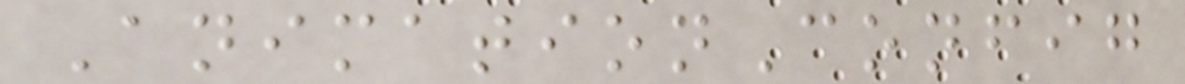AnimationConfig
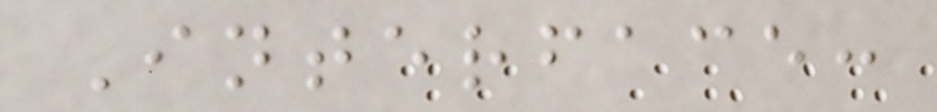Interface:
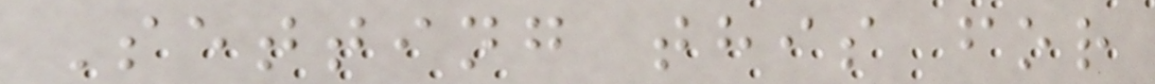Setting this for
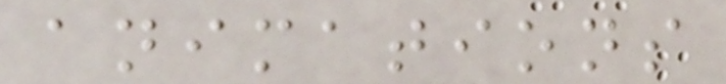animations
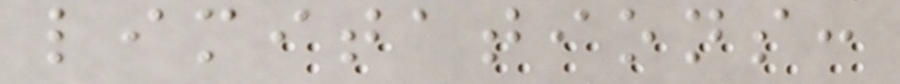limitations:
